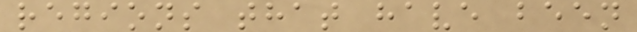regions that have been
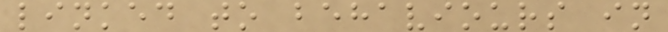linked to behaviours in
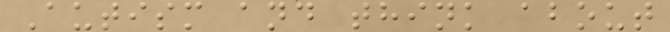Autism and think about
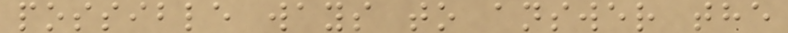possible ways to answer the
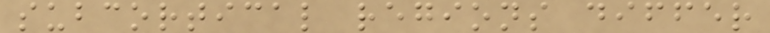subcortical regions differ
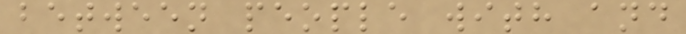between people with and
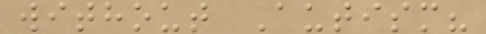without Autism?
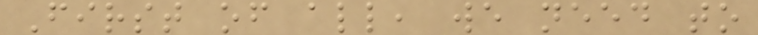First of all, we need to
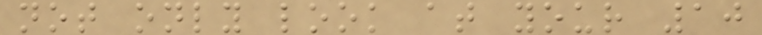not only look at your 10
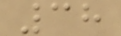38
